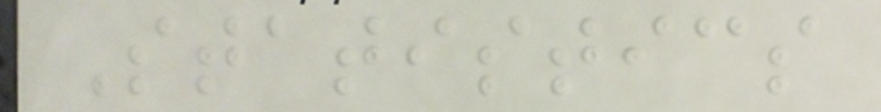Statistics
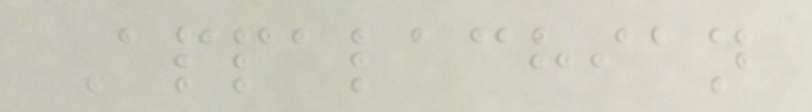Appalachian
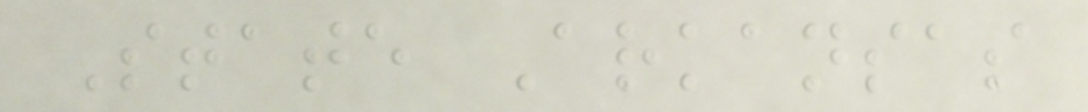State Arkansas
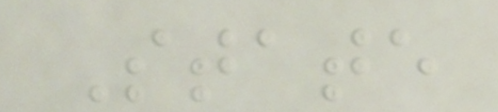State
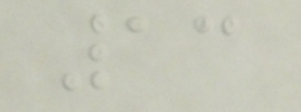13
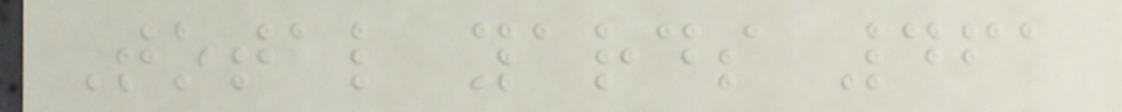Total yards 461
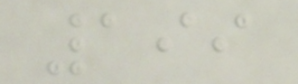199
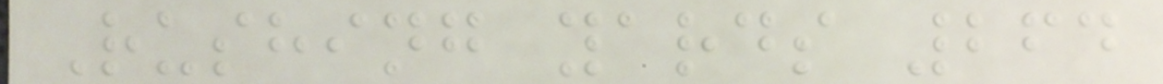Rushing yards 264
